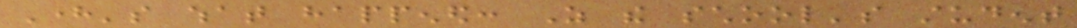Here's what happened: As the school's student
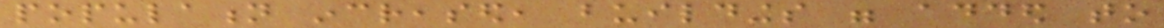population increased, buildings were added to
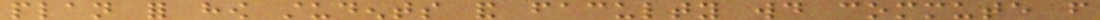plan for how students and faculty would commute from
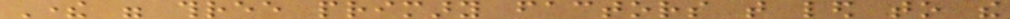There were three primary factors that led to the
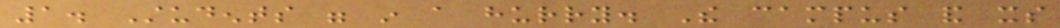1. Students were in a hurry. The campus and its
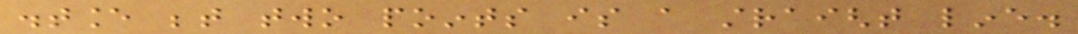distance between two points is a straight line.
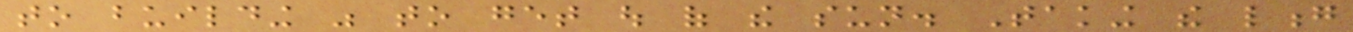to building was to get out of the sun. Taking the long
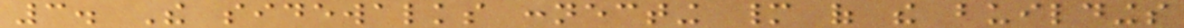3. The sidewalks connecting many of the buildings
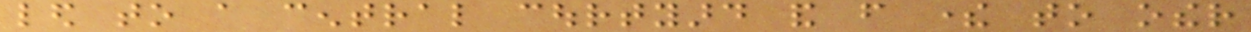led to a central courtyard and from there to other
